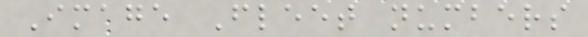Image Fleet numbers
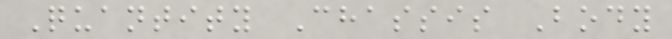Quantity Chassis Body
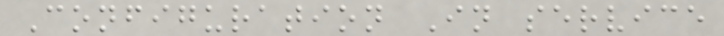Configuration In service
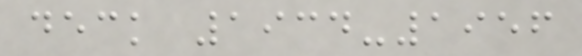deck 1934-1956
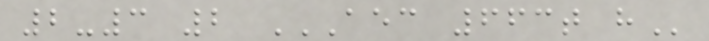2-3 2 AEC 663T H
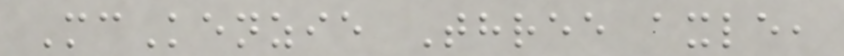McKenzie Three axle,
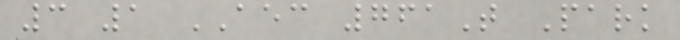3 1 AEC 761T Park
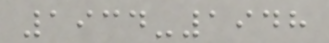1934-1948
